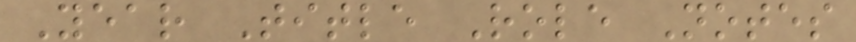Year Title Role Notes
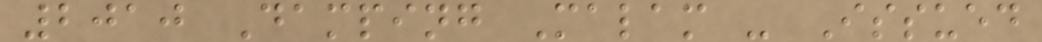2010 Damping Malam - Issued
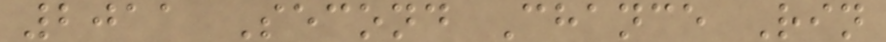2011 Second Chance Rin
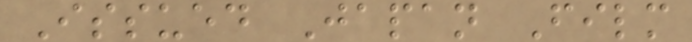Issued Japan Film
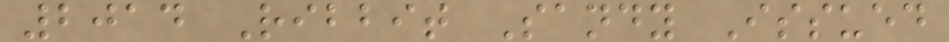2014 Ribbit Sandy Issued
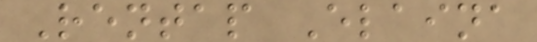Rentap Elaina
